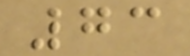73
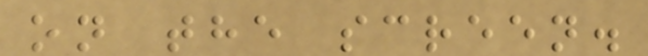on the screen.
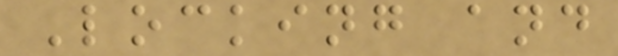Locking and
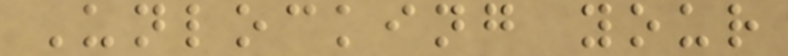Unlocking your
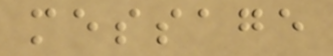message
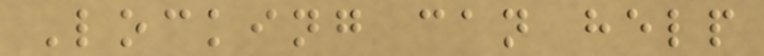Locking can help
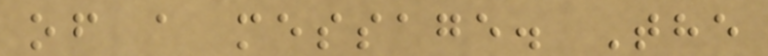of a message. The
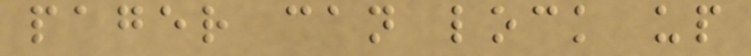pager can lock up
